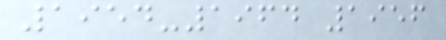1954-1964 1956
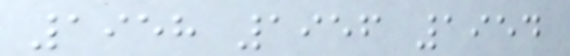1958 1956 1954
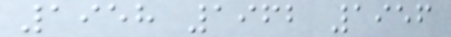1958 1962 1956
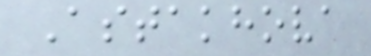Astakhova
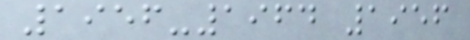1956-1964 1956
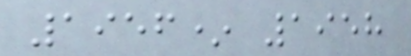1956* 1958
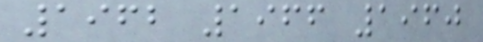1962 1966 1960
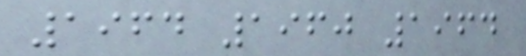1964 1960 1964
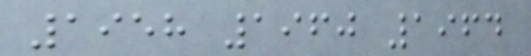1958 1960 1964
